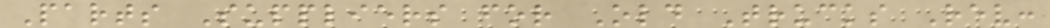Parts Suppliers for Old Trucks Rev:
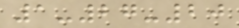1-27-20
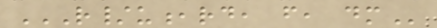R/U,RD, F, DM
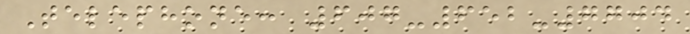Telephone: 607-652-7704
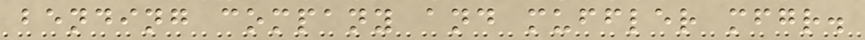bending company and muffler mfgr.
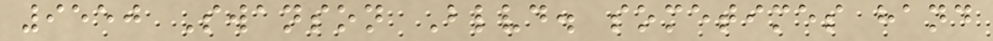9550 Swanson Blvd. sometimes hand
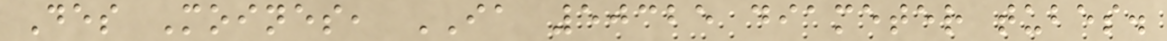Des Moines, IA 50325 diameter tubes.
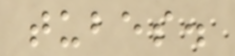tubes.
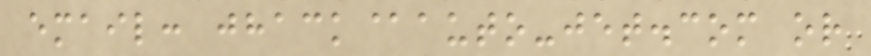email: jhack@auto-jet.com or
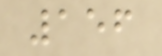156
